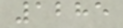1285
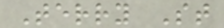Terry St
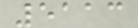5113
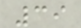39
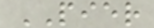PIER
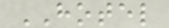HOTEL
